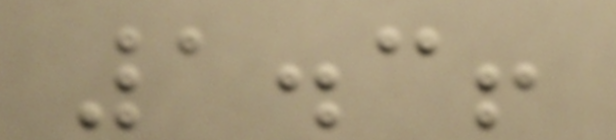1.3!
